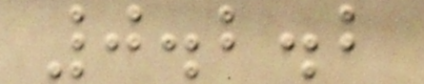0.2.2
